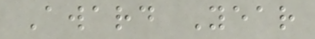Award Year
